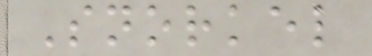Snorkel
